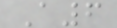A6
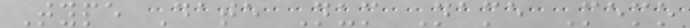Type Date Num Name Memo
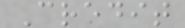Credit
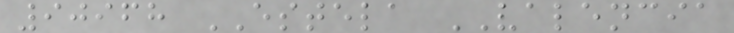90968 ESTELA VALENCIA
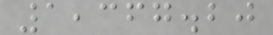1,367.20
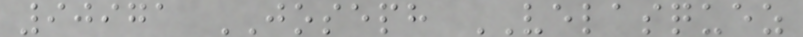90971 JOSEPH VELASQUEZ
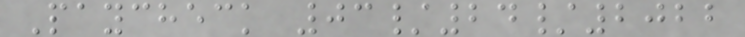Paycheck 03/24/2022
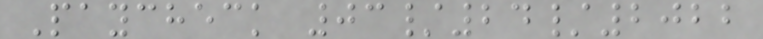Paycheck 03/24/2022
